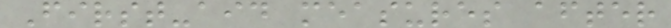First-aid measures after
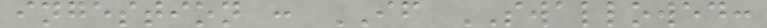ingestion : IF SWALLOWED:
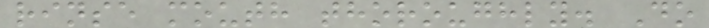rinse mouth thoroughly. Do
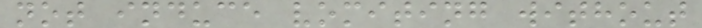not induce vomiting without
